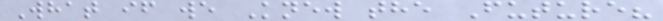What if we Knew the Future?
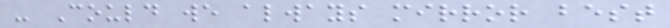- Could we always mirror best
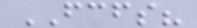FCFS?
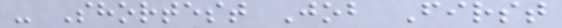- Shortest Job First
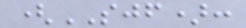(SJF):
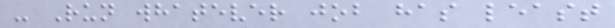- Run whatever job has least
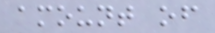amount of
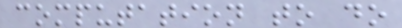computation to do
